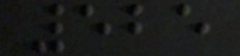525
